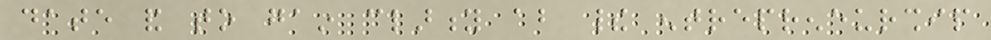date and to gain clarity about their entrepreneurship
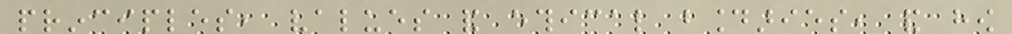principles, values and ethical boundaries, and how
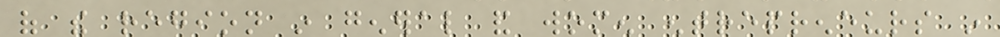of the region in general and women entrepreneurs in
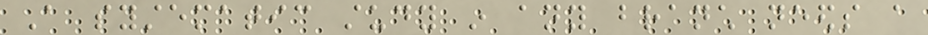A systematic study in any branch needs a
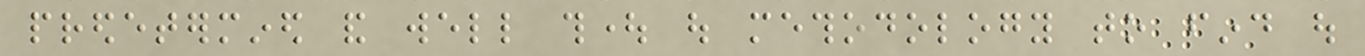predetermined and well thought out methodology to find out
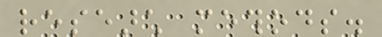research methods.
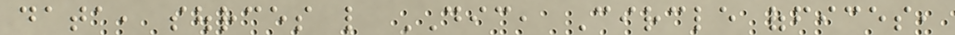data, sources like DIC, Circle offices,
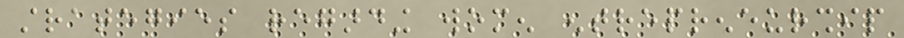strategies regarding women entrepreneurship
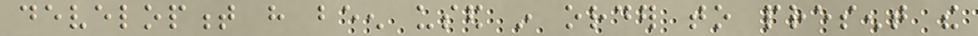development have been used in order to present the
